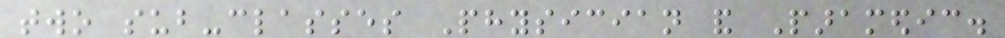two sub-classes Physician and Paramedic.
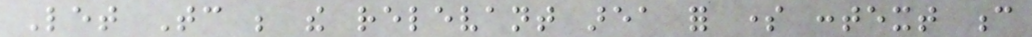Let Tc be the relevant area for some context c
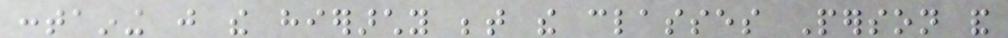containing just the hierarchy between the classes Person and
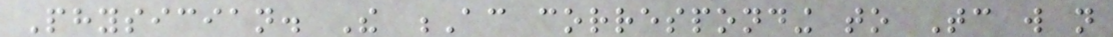Physician. The Ac corresponding to Tc will not
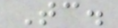Tc.
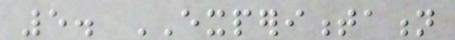5. EXPERIMENTATION
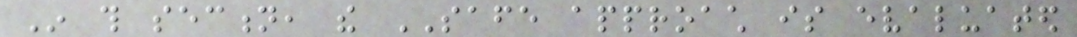In this section, the SAFE approach is evaluated
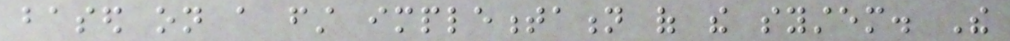based on a first implementation of the system. The
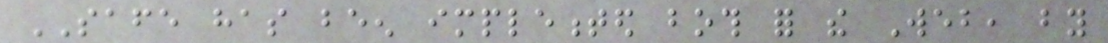SAFE has been implemented both for the Web, by
